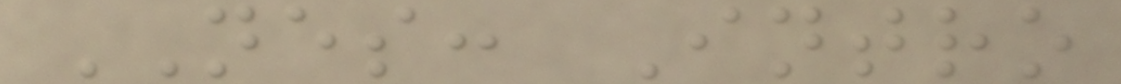NES: Intro
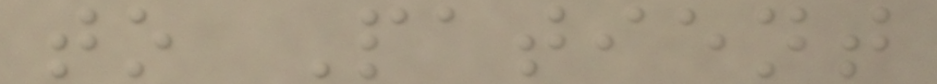to Patient
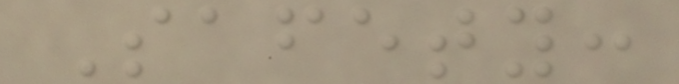Safety:
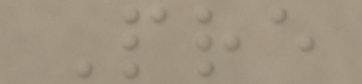Pre
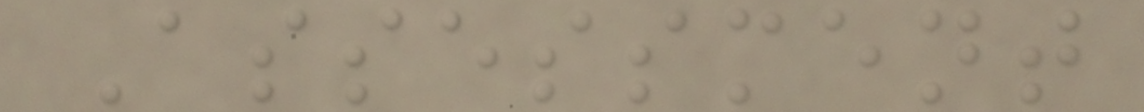Assessment
